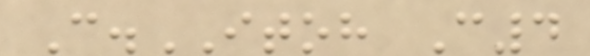C.ITOH C4
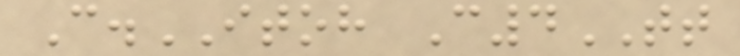C.ITOH C4TT
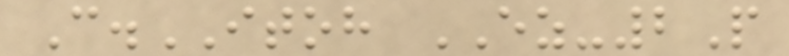C.ITOH EZ-2P
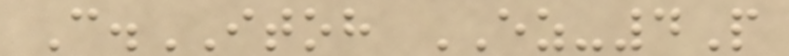C.ITOH EZ-4P
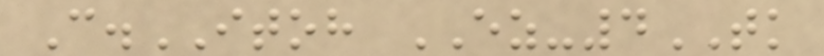C.ITOH EZ-4TK
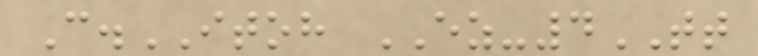C.ITOH EZ-4TT
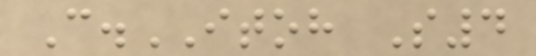C.ITOH S4
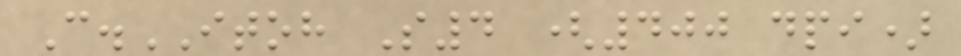C.ITOH S4 (400 dpi)
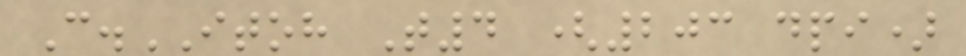C.ITOH T4 (203 dpi)
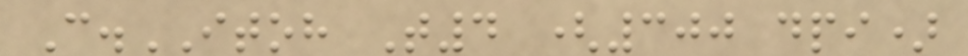C.ITOH T4 (300 dpi)
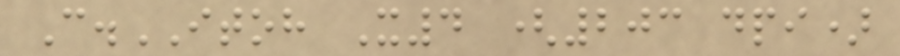C.ITOH X4 (203 dpi)
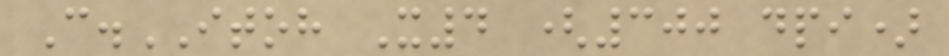C.ITOH X4 (300 dpi)
